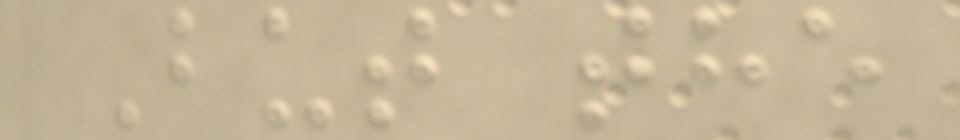But the
